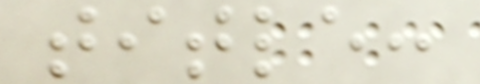title:
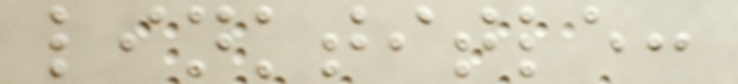linktitle:
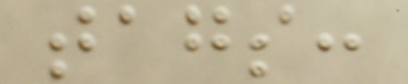tags:
